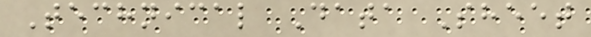Technical Data Sheet
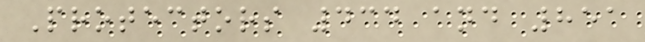Protectors 434 and 851
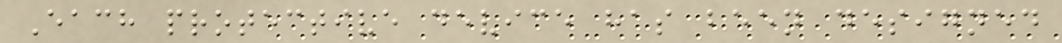Each protective device has been designed
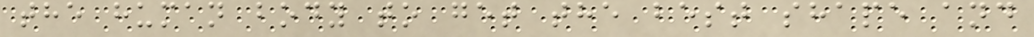the human body to get the best shape and
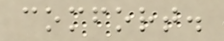comfort.
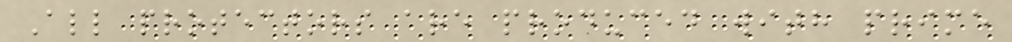All protectors are produced with prime
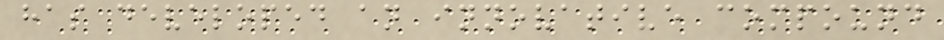has developed an innovative compound
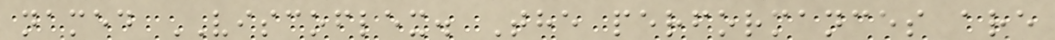named VISCOFLEX. The performances are
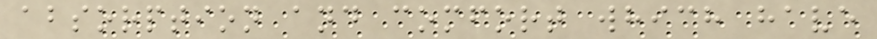absorption and comfort which have
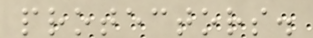protectors.
